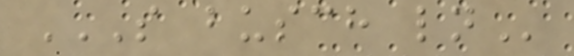S BUSCH LN
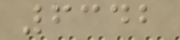6342
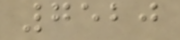7520
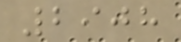2908
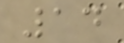14
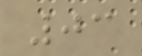03
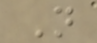N
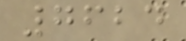7624
